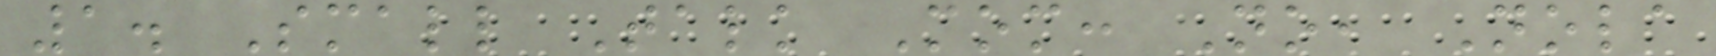1. Small Talk Mom: No, Nola
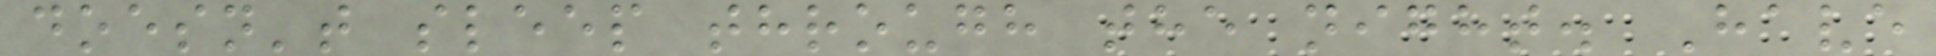doesn't sleep through the night. Have
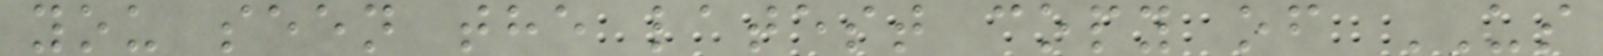you seen the latest copy of US
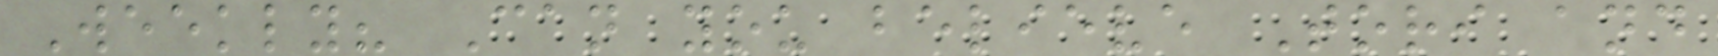Weekly? Can you believe Tori and
